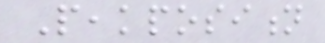Peakposition
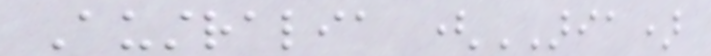Australia (ARIA)
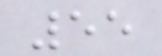55
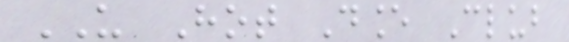US Hot Dance Club
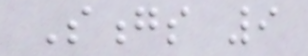Songs 9
